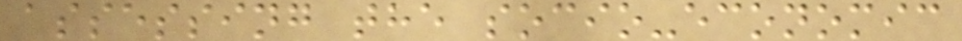assessing the socio-economic
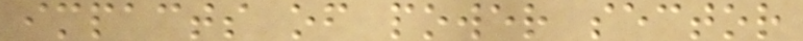impacts of power sector
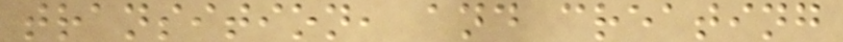transition, and creating
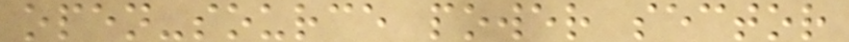open-source power sector
